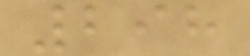298
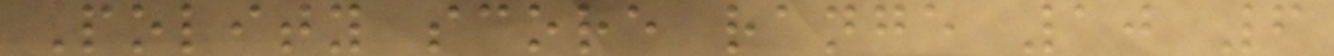Polity score range 10 6
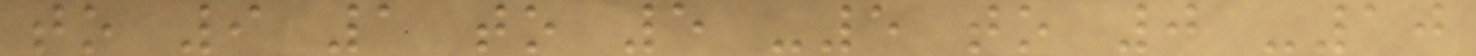to 9 1 to 5 -5 to 0 -10
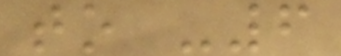to -6
